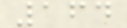164
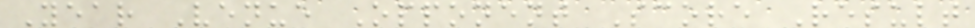Year Venue Opponent Score Result
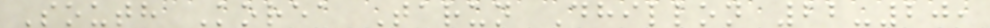South Korea Tarun Dhillon 22-20,
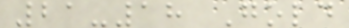21-18 Gold
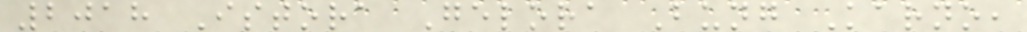2018 Istora Gelora Bung Karno,
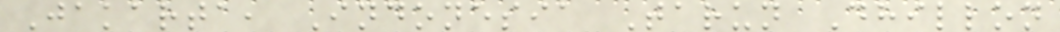Jakarta, Indonesia Tarun Dhillon
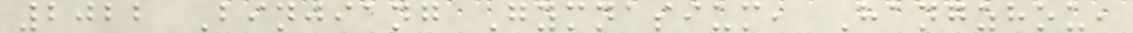2022 Binjiang Gymnasium, Hangzhou,
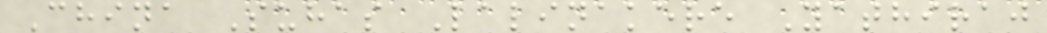China Suhas Lalinakere Yathiraj
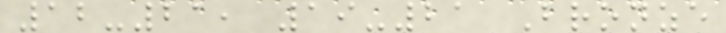12-21, 19-21 Bronze
